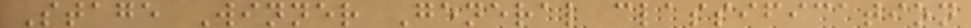Stage Winner General classification
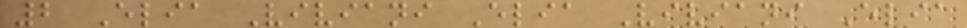2 Elia Viviani Elia Viviani Elia
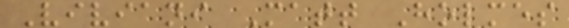Viviani Matt Holmes
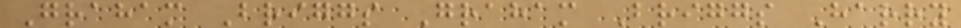Graham Briggs Graham Briggs Harry
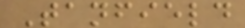Tanfield
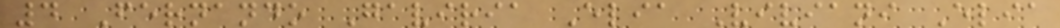4 Fernando Gaviria Elia Viviani Elia
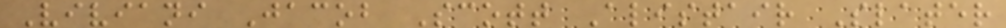Viviani Jacob Scott Alistair Slater
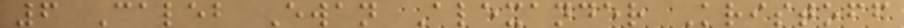6 Caleb Ewan Alexander Kristoff
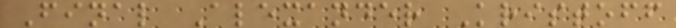Final Alexander Kristoff
